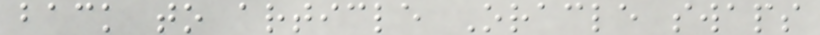back to article Oracle swaps
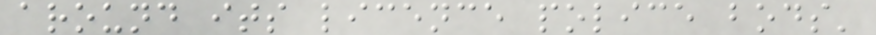around its licence police bods'
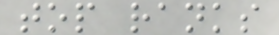top ranks
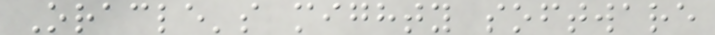Oracle's mighty software
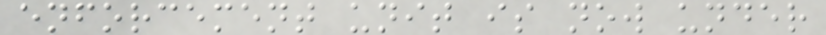enforcement unit is now under
